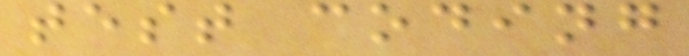test coding
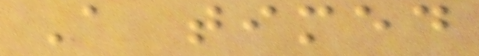A timed
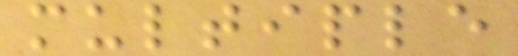multiple
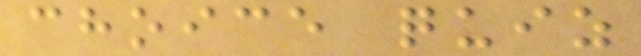choice quiz
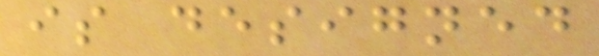is designed
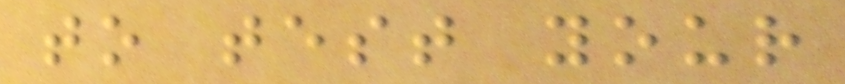to test your
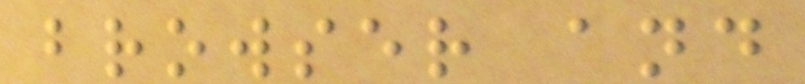browser and
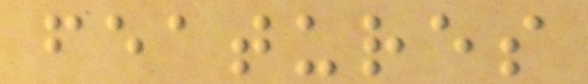features
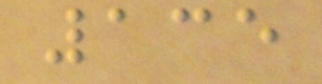135
